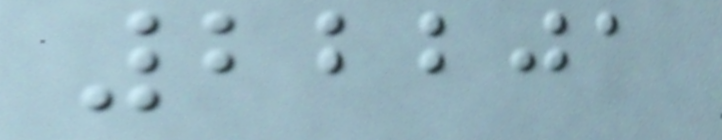22201
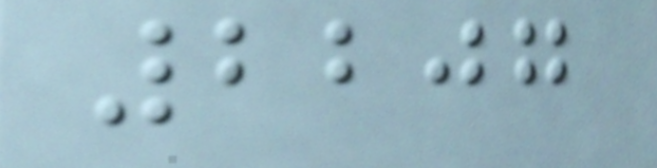2207
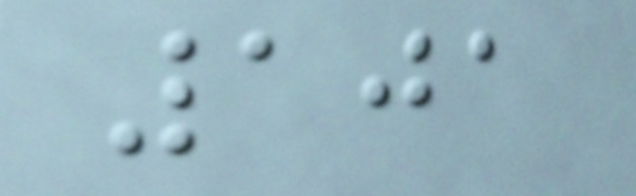101
